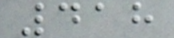418
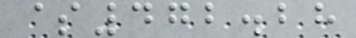$472.28
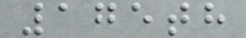175th
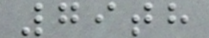79th
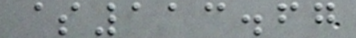$113.67
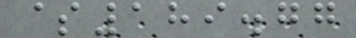$189.77
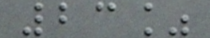23%
